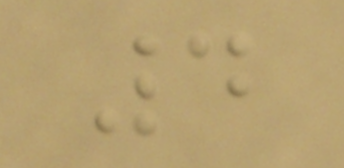4
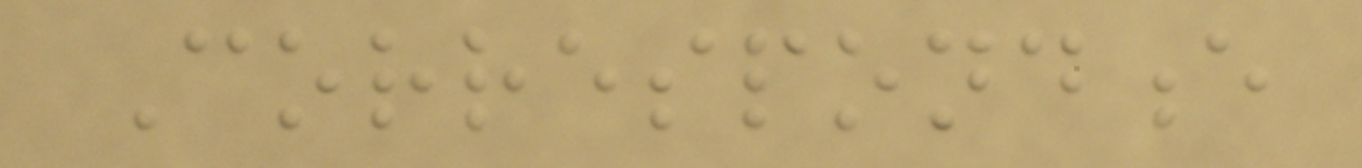Correspondence
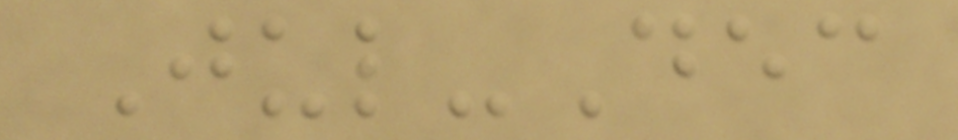Jul-Dec
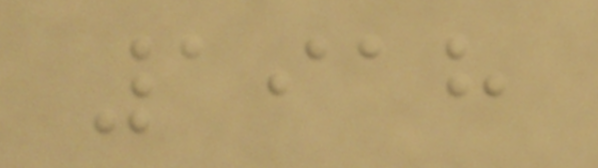1918
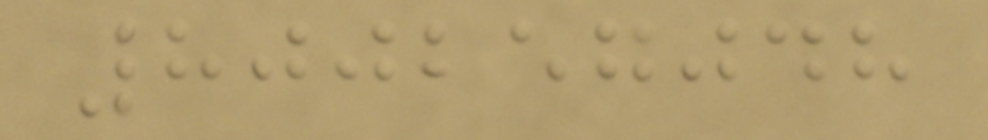800257048
